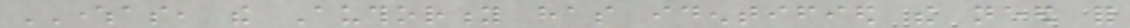WHEREAS, the Authority has identified the need for
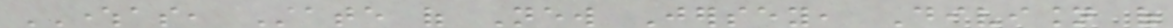WHEREAS, State of New Jersey, Division of
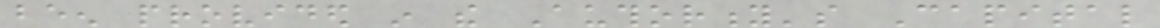been provided in the Authority's Capital
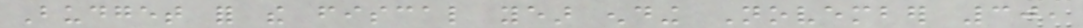Budget for the fiscal year ending November 30,
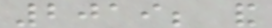2019; and
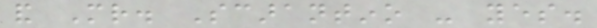and Mr. Scarantino - yes.
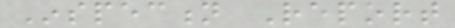Inspection Report
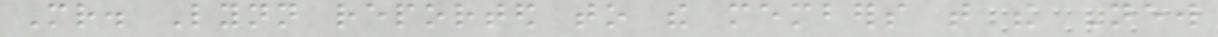Mr. Lynn reported to the members that the New
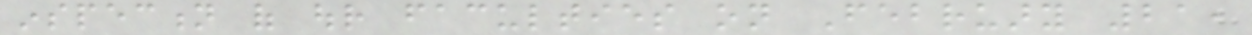inspection of our faculties on February 21,
